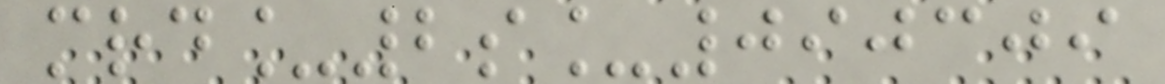mrd_2s_090309
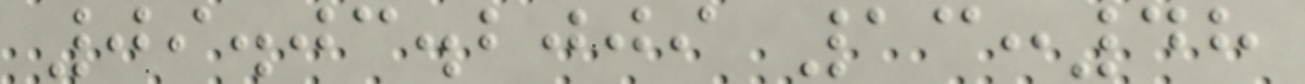09.03.2009 13:48
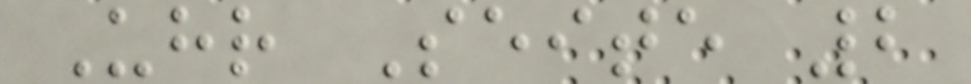Uhr Seite 2
